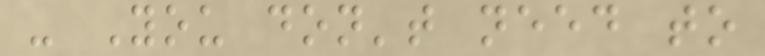- You don't need to
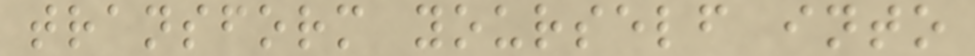transform yourself into
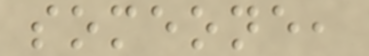someone,
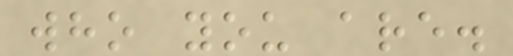who you are.
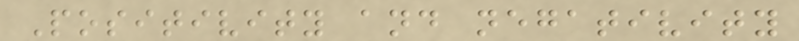Positivity and negativity
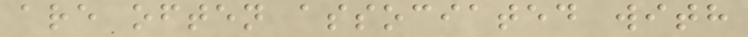are often associated with
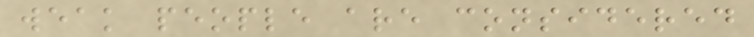weak people are considered
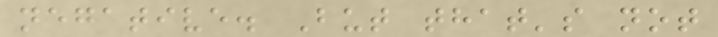negative. But that's not
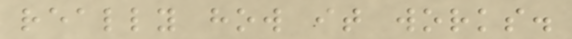really how it works.
